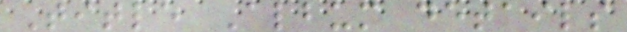Title Album details
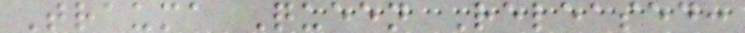Trauma Queen Released:
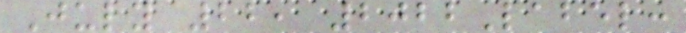July 22, 2022Label:
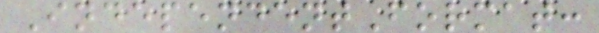IndependentFormat:
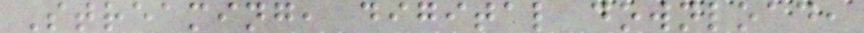Streaming, digital download,
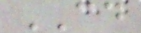CD
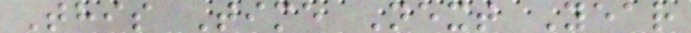This Time Next Year
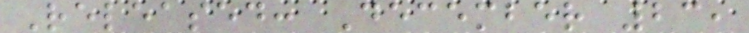Released: December 23,
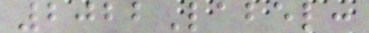2022Label:
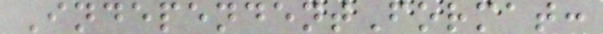IndependentFormat:
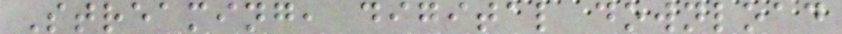Streaming, digital download
